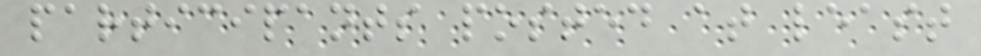participants posted at least
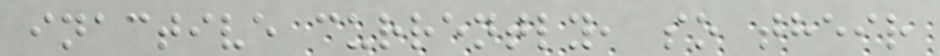inactive currently, so their
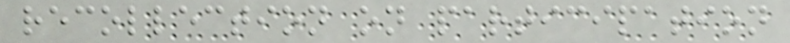recollection on participation
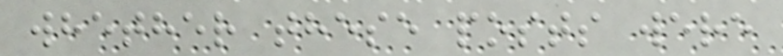whether these posts were
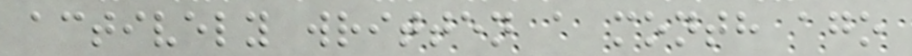actively written a month ago
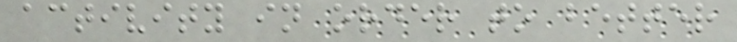activity in order to better
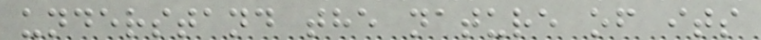understand the nature of its
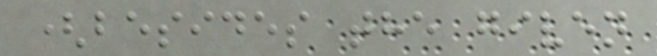(besides the given
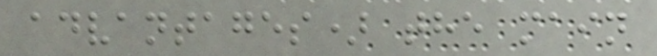advantages) the main
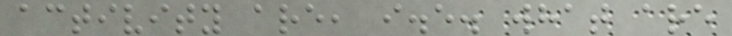activity are, i.e. what are
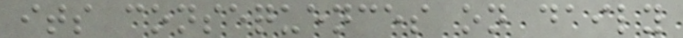its consequences on daily
